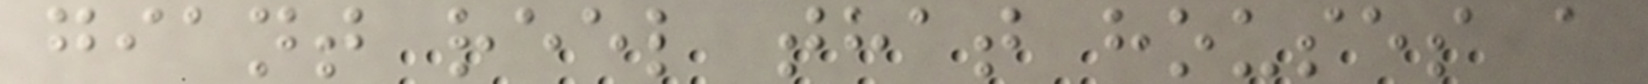giant reel that houses a
